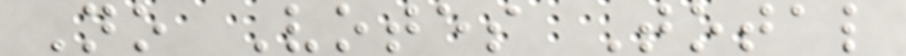No Votes Total
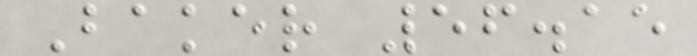Baker 56.15
